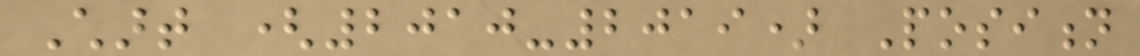Chart (2010-2019) Position
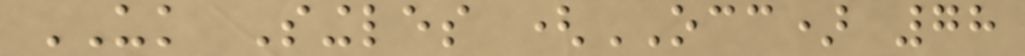UK Singles (OCC) 78
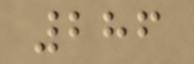286
